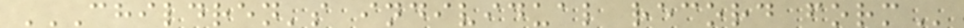CHILDREN'S INDIVIDUAL RECORD FORM
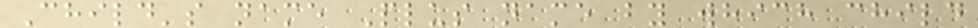Child's name Plus name by which child
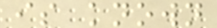is known
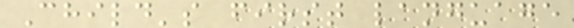Child's first language
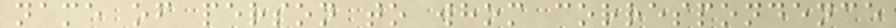name of person to whom correspondence
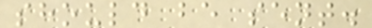should be sent.
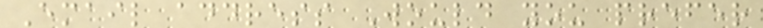Email address Would you prefer
